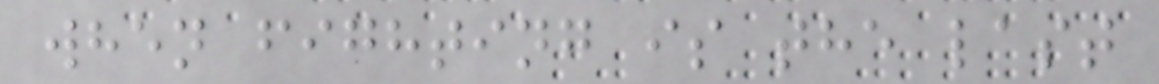when fighting is the last
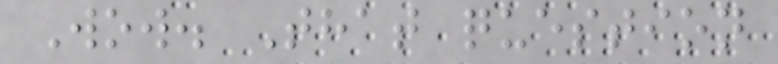Wow. That question
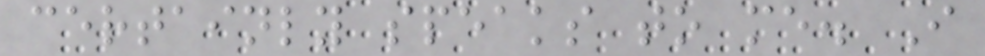certainly speaks to me. I
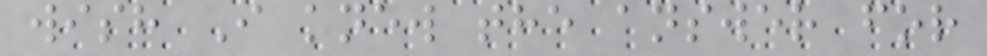wish I knew the answer for
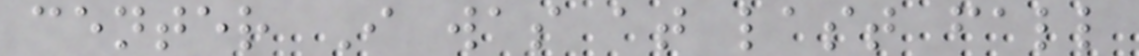center I was at last fall
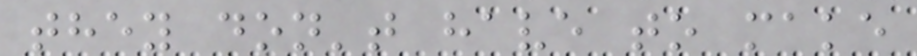they don't have to make
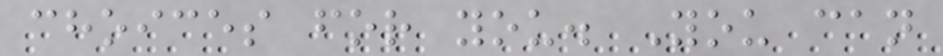choices for you. You can
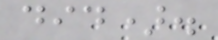did).
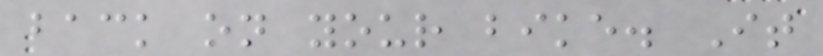back on your bike. It
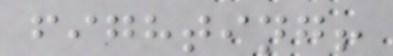fighting!
